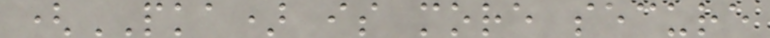(PKA) is more secure
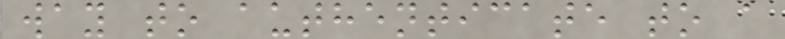way to authenticate to a
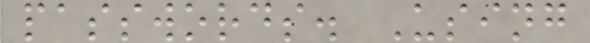passwords. Using
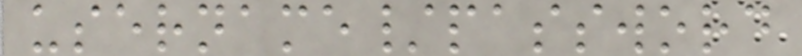username/password
